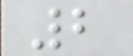2
